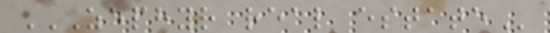ZEPHYR REAL ESTATE
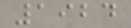1924
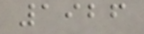1926
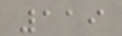119
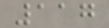117
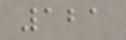121
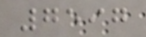7597
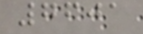7601
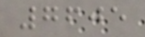7605
